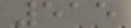515
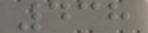438
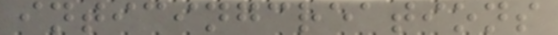inticingcreations
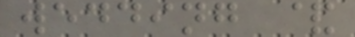wedding &
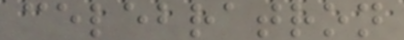celebratron
